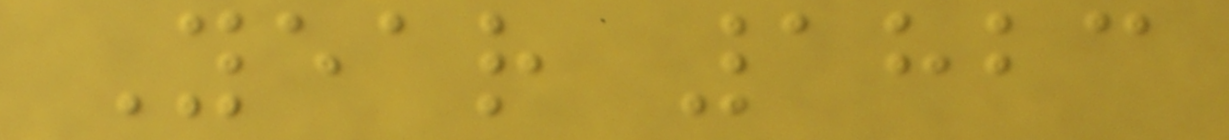Year 1823
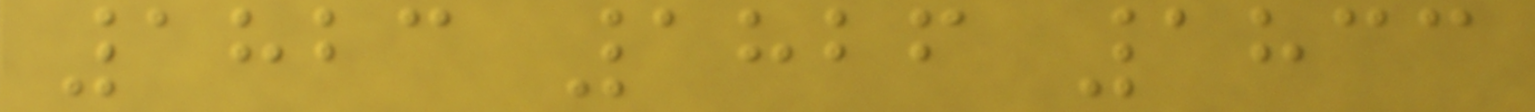1823 1826 1833
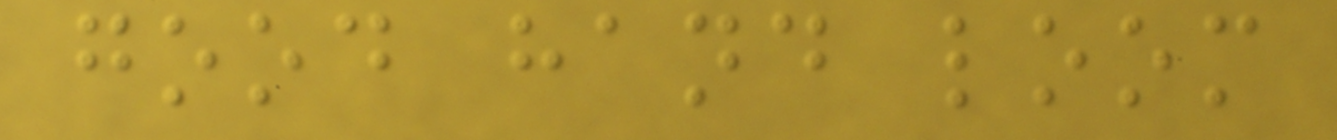good hand loom
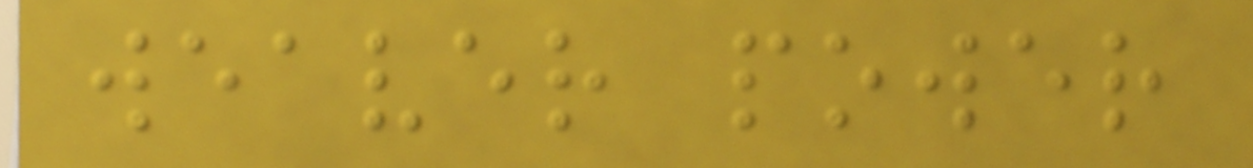weaver power
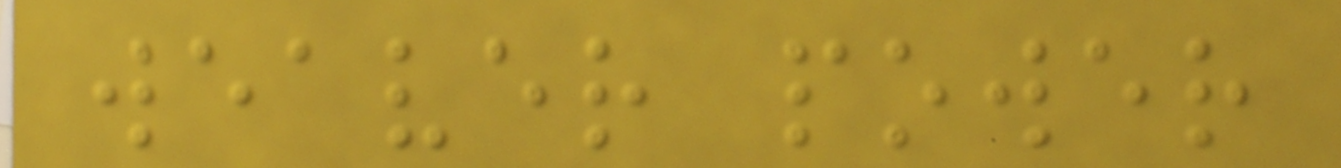weaver power
